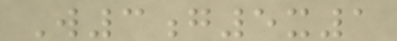W3g5x1
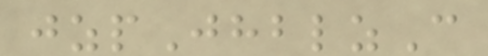jzpJhblzC
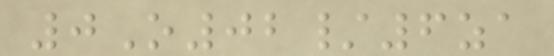0O02/6za
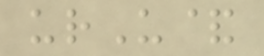urU&
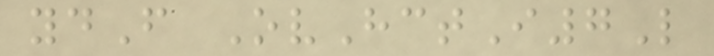ydF OvHctI7L
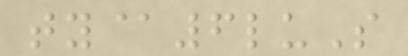ty@6luS
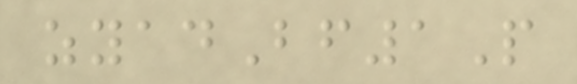zyadBf1P
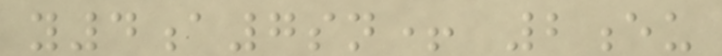y4a7sn+ 2eu
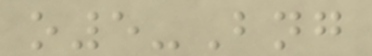o5-Bng
